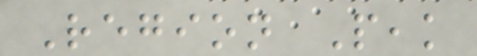Region Peak
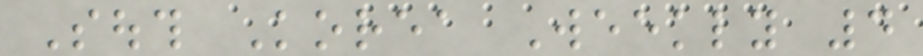South Korea Weekly 4
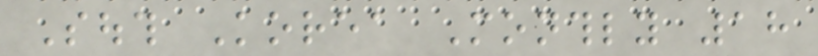South Korea Monthly 18
